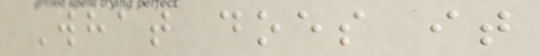What does it
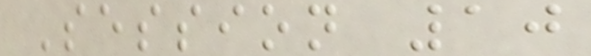Session 10
